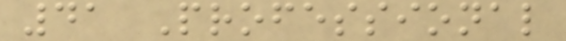41 Professional
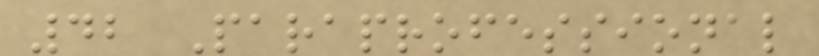42 Paraprofessional
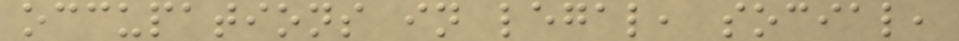occupations in legal, social,
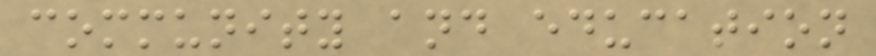community and education
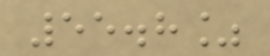55.8%
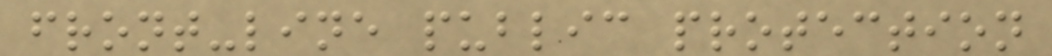front-line public protection
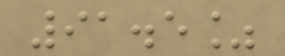91.5%
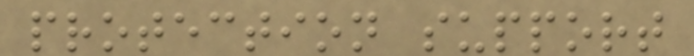protection support
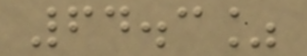64.3%
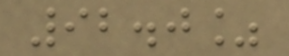92.0%
